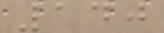140
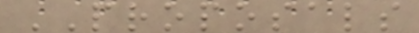PROPOSALS
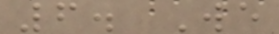6. We
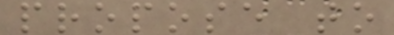propose to
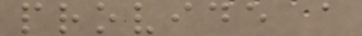provide a
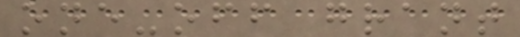one-off grant
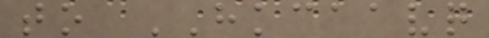to HKCAAVQ
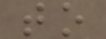to
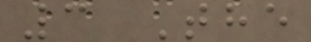3 The
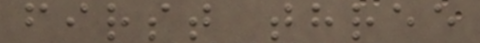first three
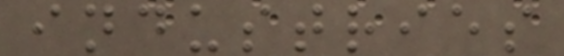industries
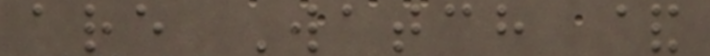are Watch &
